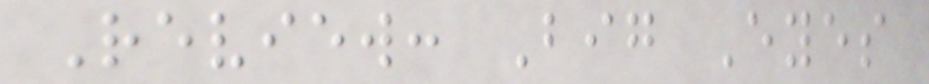Review: Big Eyes
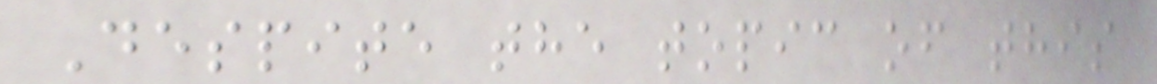Despite the topic of this
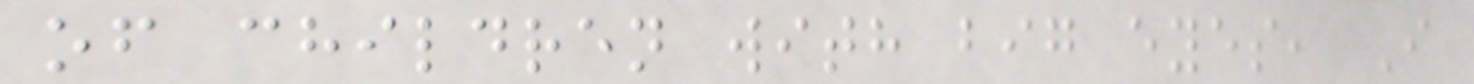of children with big eyes, I
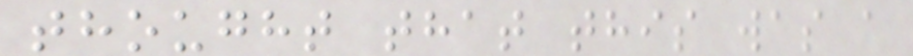thought that this was a
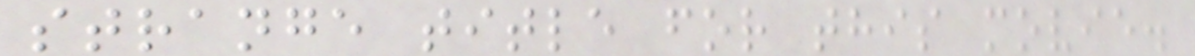strange title for this movie.
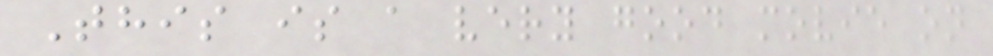This is a very good movie on
